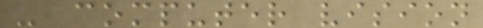- computer vision
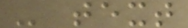- text
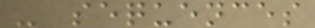- sequences
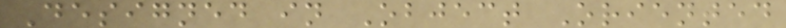Designed in Object Oriented
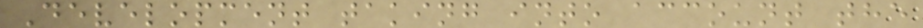Development taking into account the
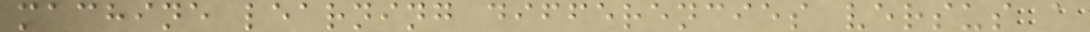machine learning differencies versus a
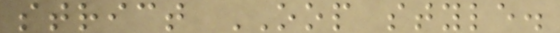strict OOP style.
